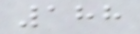188
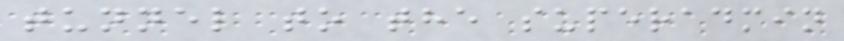tunnel to the superadmin
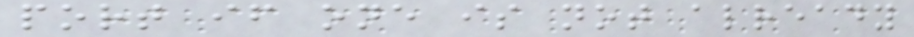port if one is not already
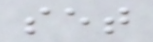set
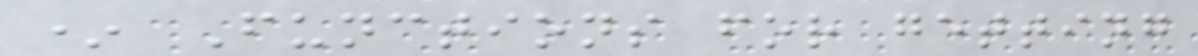* Functions for getting
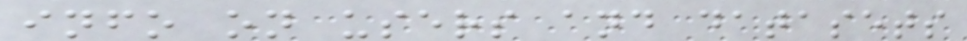info on users and datasets
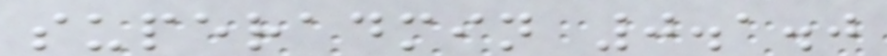superadmin 0.1.0
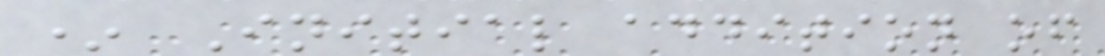* Initial addition of
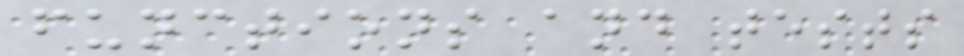functions and tests
